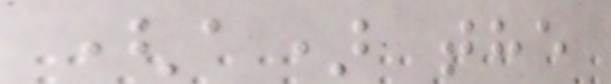(a) the
